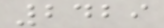2429
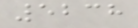5238
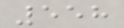558
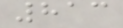813
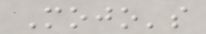Mojo's
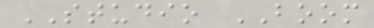STUDIO BOOM
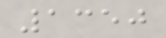1350
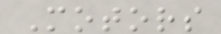Motors
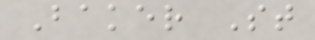Baker St
